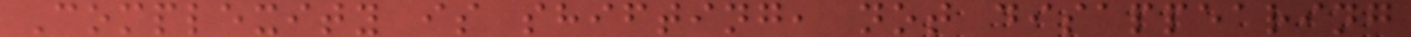Complexity is shifting, not disappearing
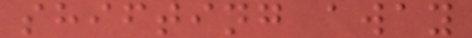shifting away
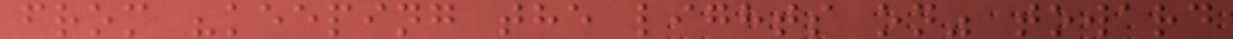from "keeping the lights on" toward
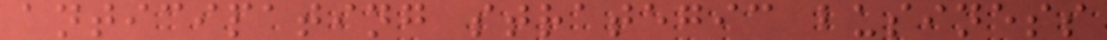anticipating strategic business
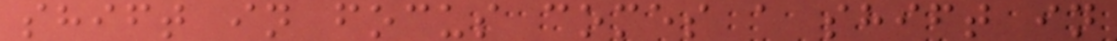shift in focus comes a shift in
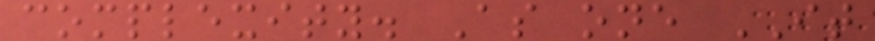complexity. As one IT
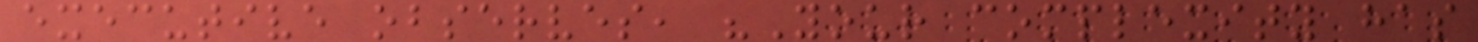executive observes, "Your complexity has
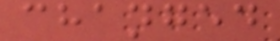changed
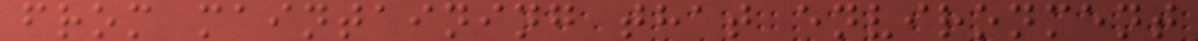from maintaining that environment
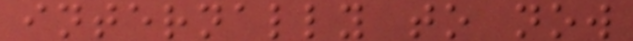internally to now
